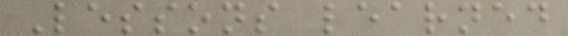Lessons learned
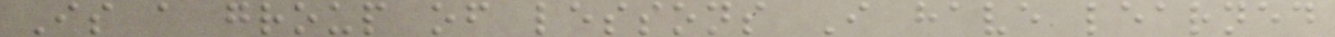Is a group of lessons I have learned
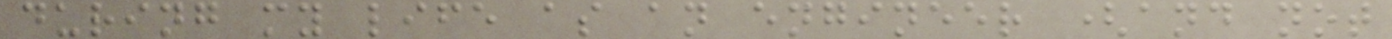during my life as an engineer (and not
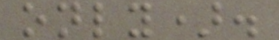only).
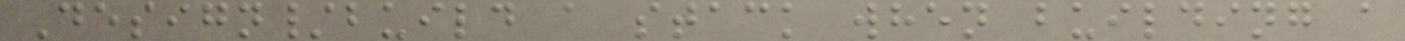Design/build a stack when building a
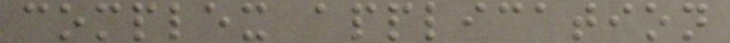complex application
